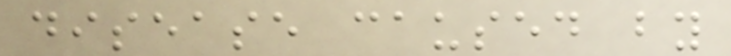disease caused by
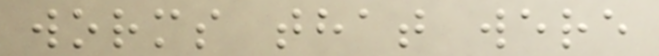worms that were
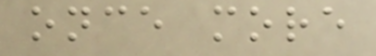once more
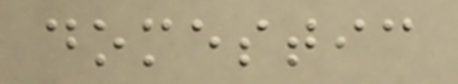domestic
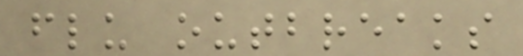flu outbreaks
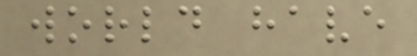world have
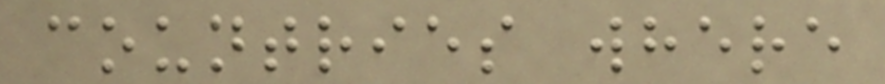countries where
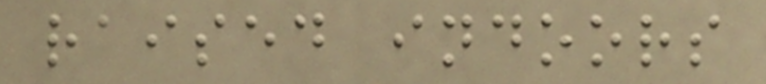raised indoors
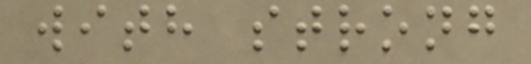with strong
